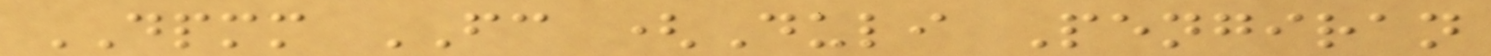DPMM FC (Duli Pengiran
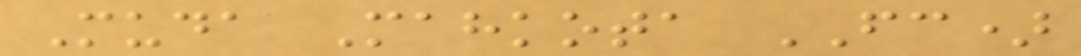Muda Mahkota FC)
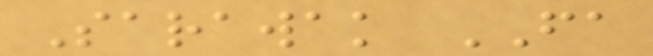Sarawak FA
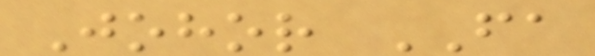Johor FA
